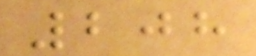208
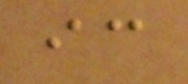ic
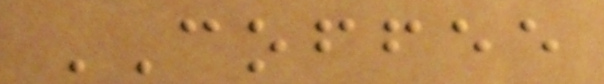COFFEE
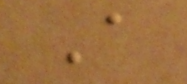A
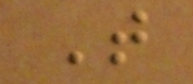T
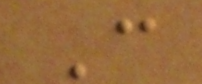C
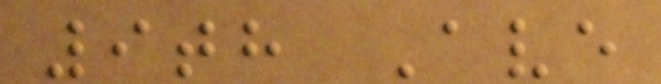9th Ave
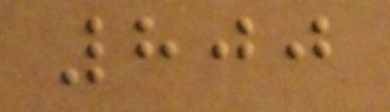800
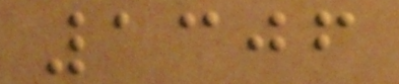1306
